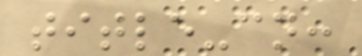title-cn:
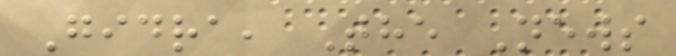Gidra, The News
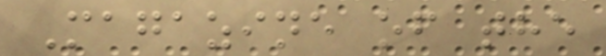Magazine of the
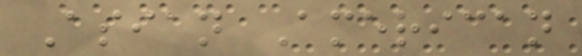Asian American
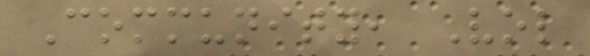Community, Vol
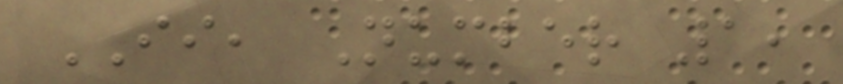II, Number 1,
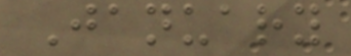January
